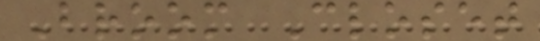Broom Closet
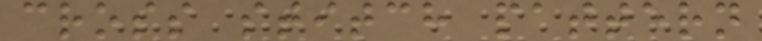cross stitch pattern
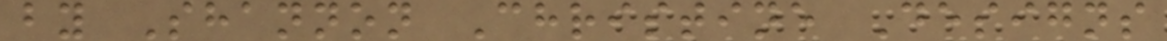by Shannon Christine Designs
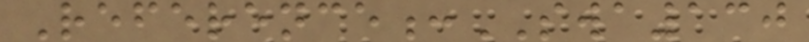Reference:SWA130
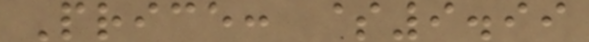Price: $9.99
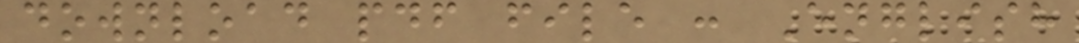download pdf file : English
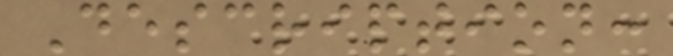Description:
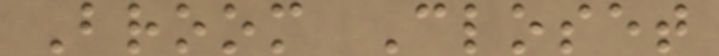Broom Closet
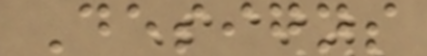Designs
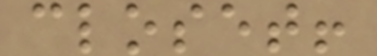closet!
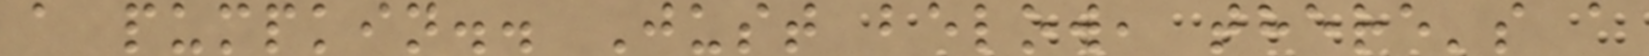a pumpkin.. Just below, there's a
